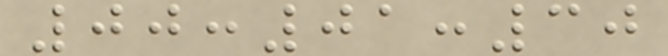00:01:30
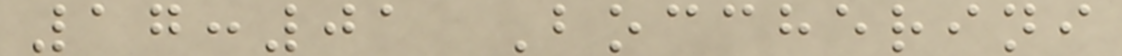17:01 Boccherini
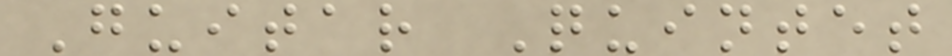Guitar Quintet
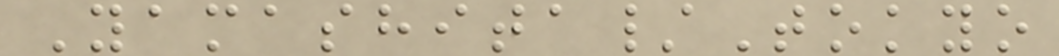Yamashita/Tokyo
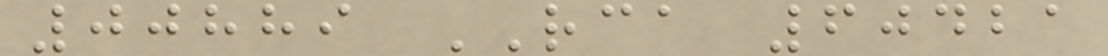00889 RCA 60421
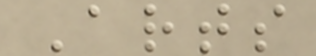Arts
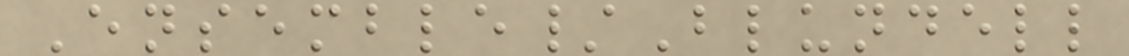Ensemble/Blundell
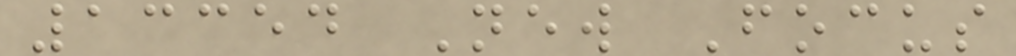13354 New Focus
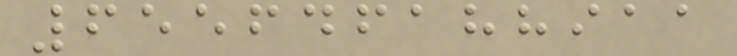655646188911
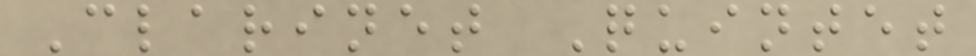Clarinet Quintet
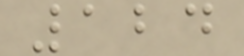124
